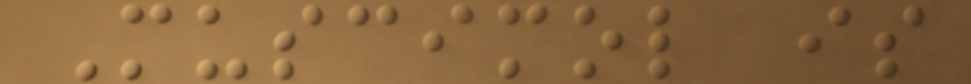Muscimol is
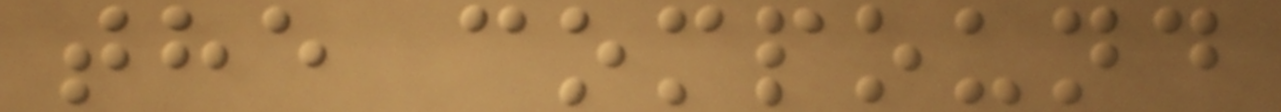the compound
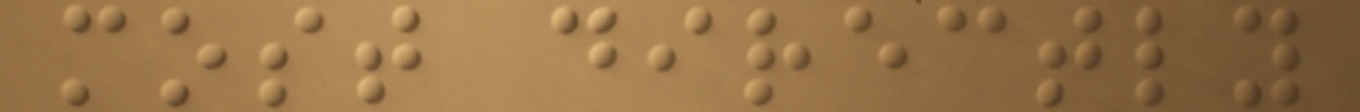most directly
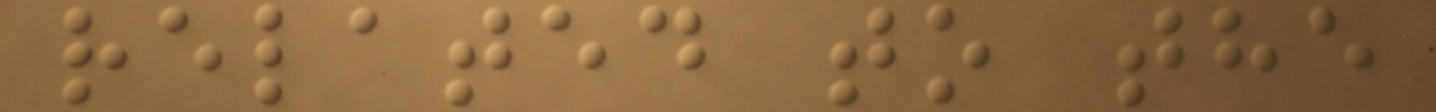related to the
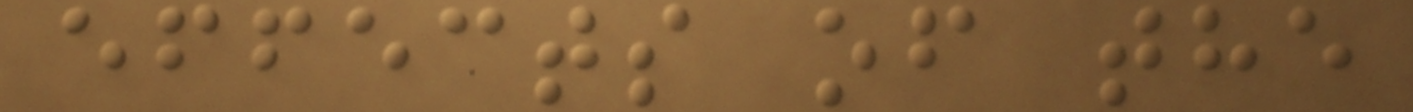effects of the
